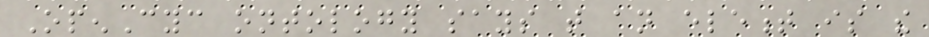OpenCyc ontology says that an element is the
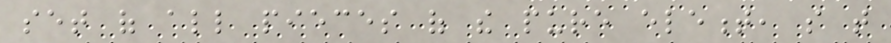set of all pieces of the pure element, so that
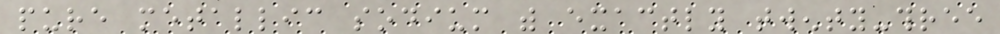pure metallic sodium with exactly twenty-three
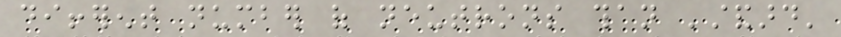different number of neutrons than 'standard'
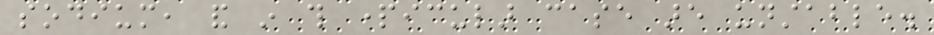sodium, and in this particular case are unstable.
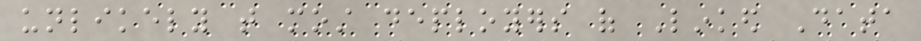unlikely that most deployers of Linked Data
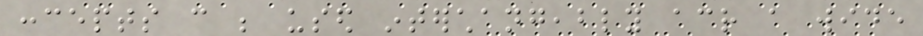concepts can be used interchangeably across a wide
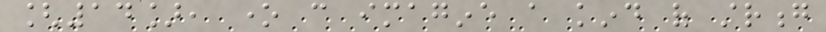[14], one can imagine a kind of strong
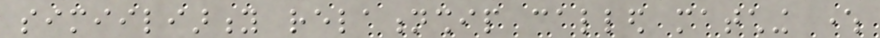simiiliarity relationship called matching where
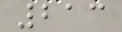213
